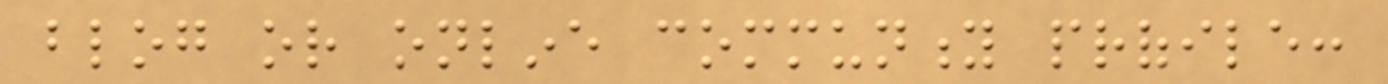blog or online community profile:
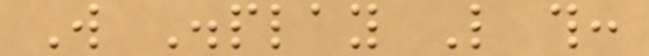Will Display Like this:
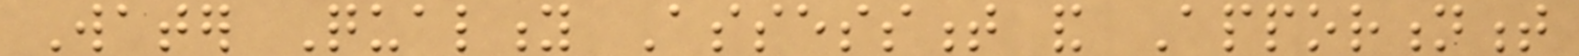Water Quality Assessment and Apportionment
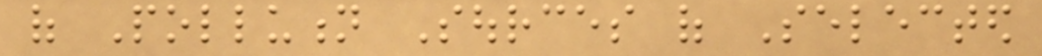of Pollution Sources of Selected
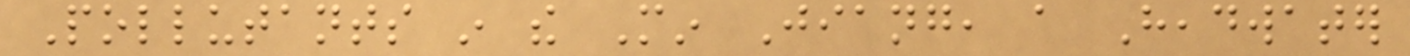Pollutants in the Min Jiang, a Headwater
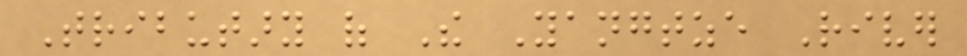Tributary of The Yangtze River
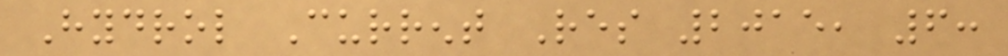Hydrol Current Res 2015, 6:
